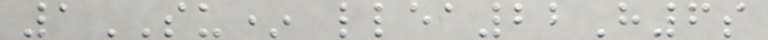1SU* llea22H6s
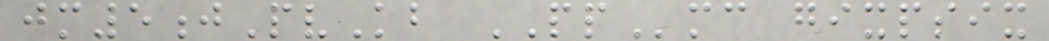jm5jPvKb PPmc gixpsix
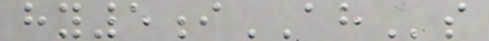hy5iAHs
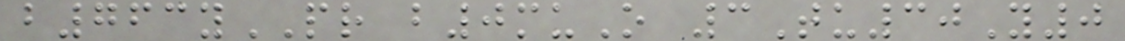b763yPR b0muO 3Tu30Y0
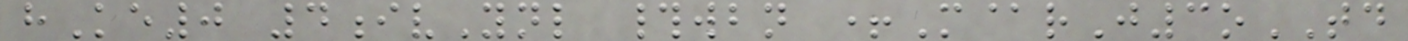hKe0 4ivYnl #wbn +M@rJ3oTD
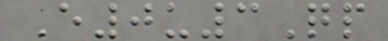E0u3Qp
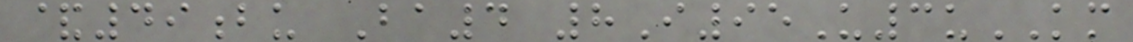&49bu Ba4 8I95U3uKM
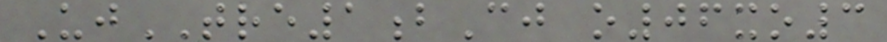UjTRE1bCj o06xo3
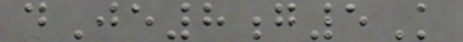dJe8g5K
